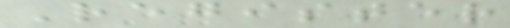Register
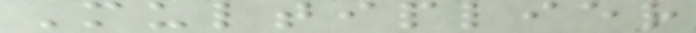Multiplier
